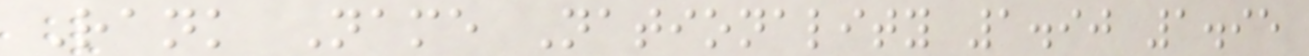Rank Name Nationality 1.90 1.95
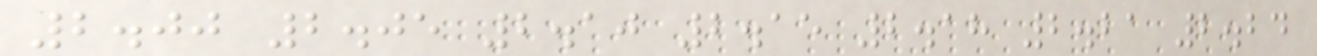2.00 2.05 2.10 2.15 2.18 2.21 2.24
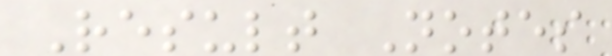Result Notes
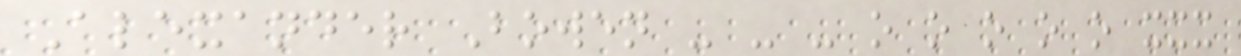Alexander Bowen - - - o o o o o xxx
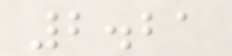2.21
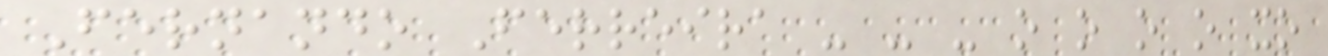Fernando Ferreira - - - o o o o xo
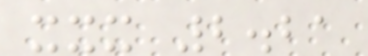xxx 2.21
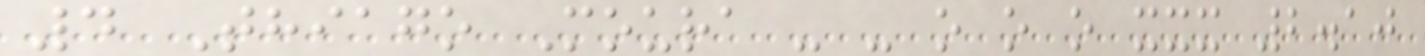4 Thiago Moura - - o o o xxx 2.10
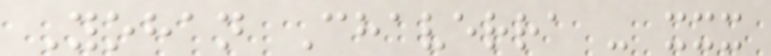Yohan Chaverra - xxx
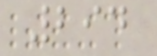294
